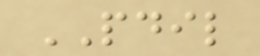PDIL
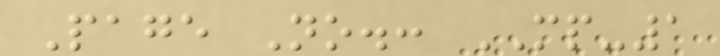Page No.: MP-1
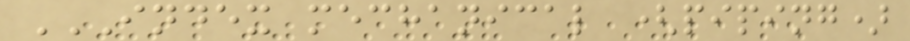INDEX MECHANICAL (PIPING)
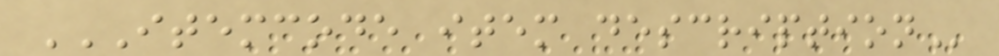ITEMCODE ITEM DESCRIPTION
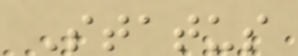Status
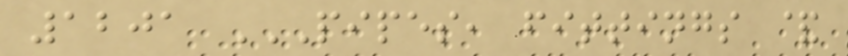1201 PIPES, FITTINGS &
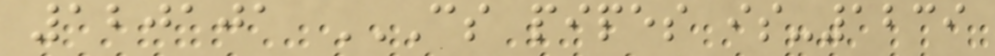120101 CS PIPES IS-1239
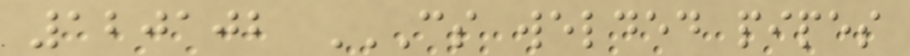120102 CS WELDED PIPES
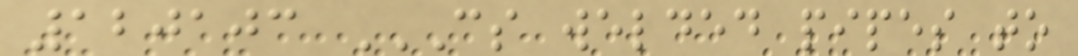120103 CS WELDED PIPES TO
